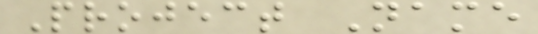Project Name
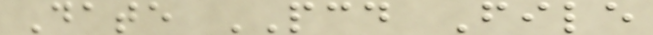Date PCD File
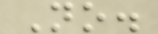No.
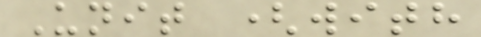Unit (with
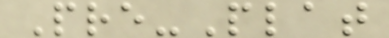Pre-Plat
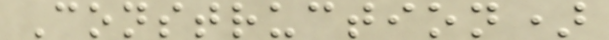Construction)
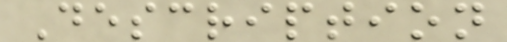Description
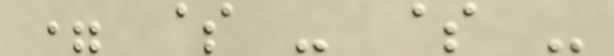= $ - $ -
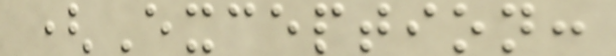(Exception:
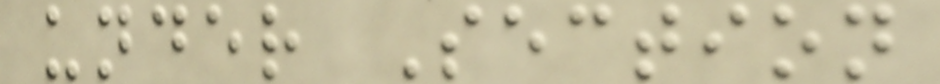under Section
